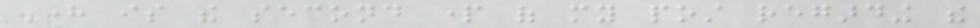Here is the second part of my post regarding the
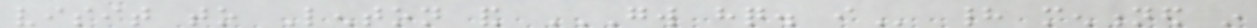visit to Lenton and GW HQ. I had mentioned in
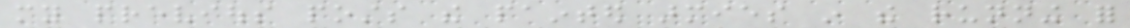my previous posts the painted armies in the running for
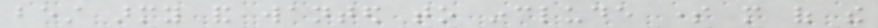best army and wanted to include some more of the
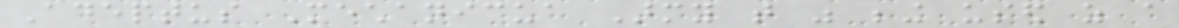Adeptus Mechanicua Army that was being used as a
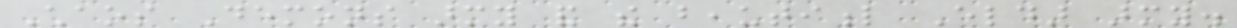Chaos Demons army and the beautiful Eldar army.
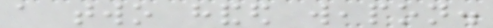a two handed weapon.
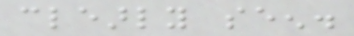clearly seen.
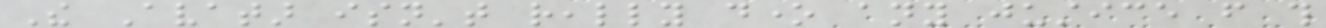The Avatar isn't really done any justice from this
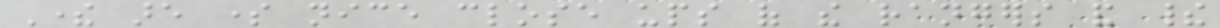There are some nice close ups of the rangers and their
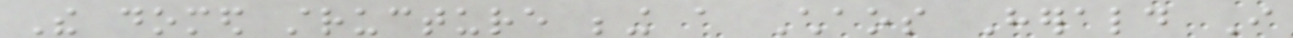The domed structure being a Chaos Herald I
